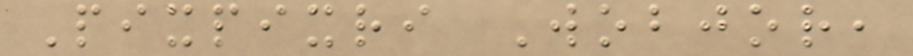Pixpixri Wobjor,
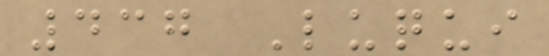437 Luqui
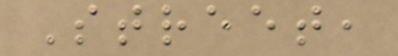Street,
